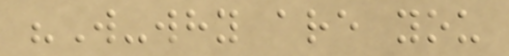"W-why are you
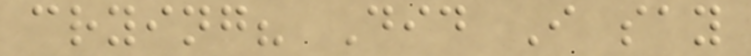crying? Did I say
